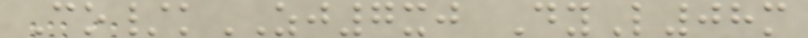Co/kZJ7xj DyL08m
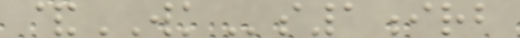&WKs1irb
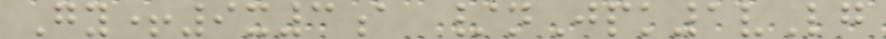Gy+9x3a /nJpk1vLg
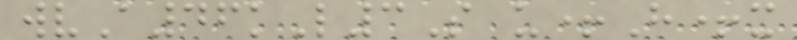wvA46kL3S u+H+x
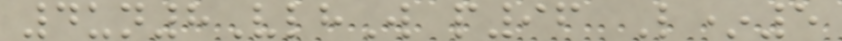4un8VlhW p96 L*5
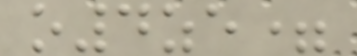o4ze=
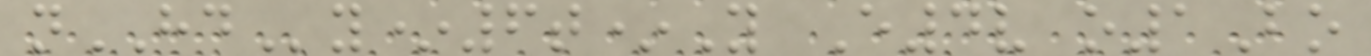nHDy*6t*Y E4v o1Bo
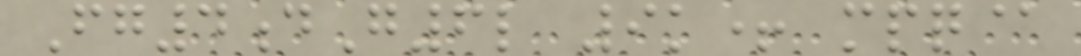Fg4dG6l 9k+ mpq@
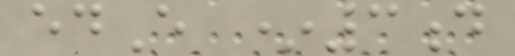edE *3d
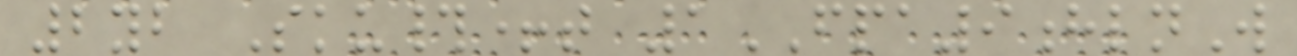2yb Sku#+t 1FPA9hlnW
